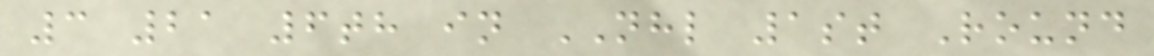3 21 6th in NHL 1st Round
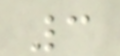3
